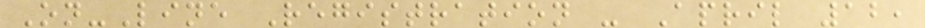On-Line Registration - April 12,
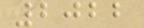2022
